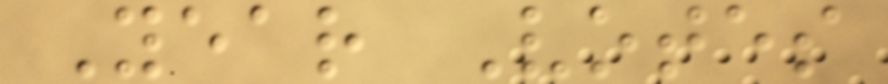Year Votes
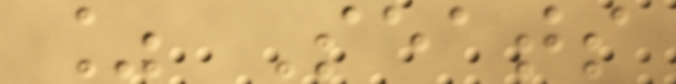% Seats
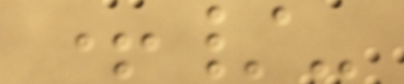+/-
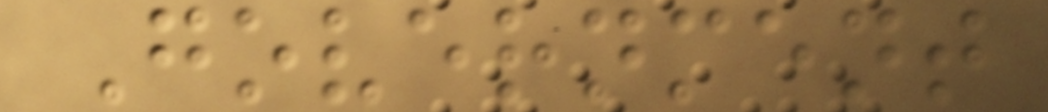Government
